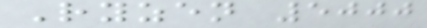Ryzen 5000
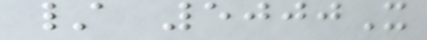/ 5000X
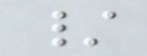/
